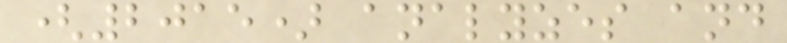(2015) analyzes and
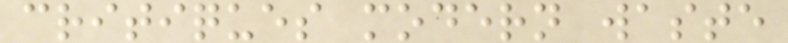critiques modern waste
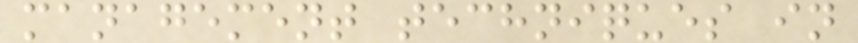management techniques in
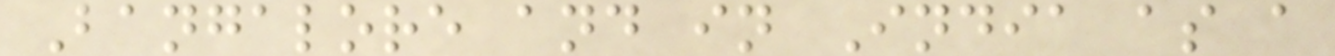Bangalore and in India as a
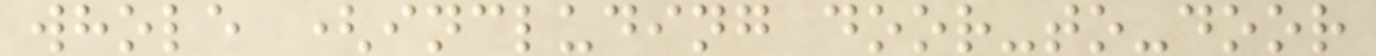whole (including door-to-door
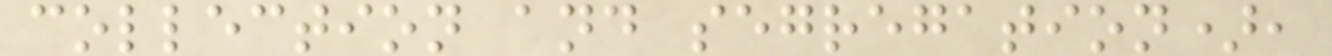collection and segregation),
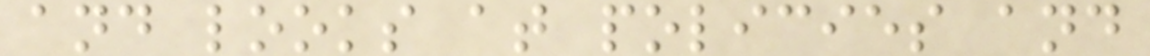and looks at policies and
